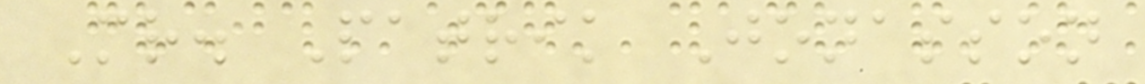Mr. Patrik Jonasson
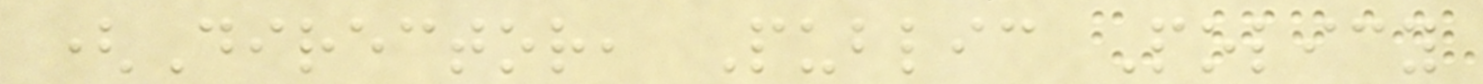(Director, Public Policy
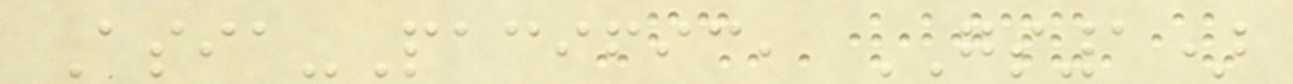Asia-Pacific, GS1)
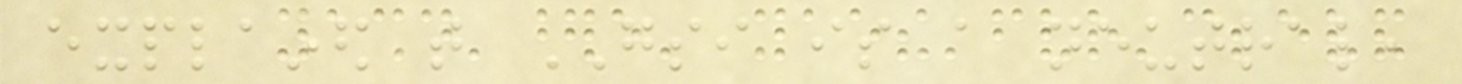explained that GSI is a neutral,
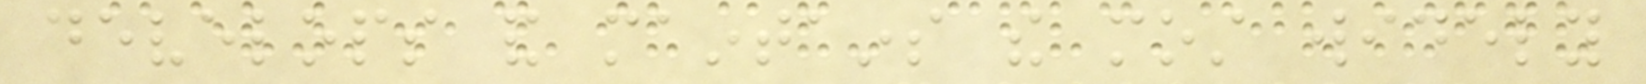develops and maintains the most widely
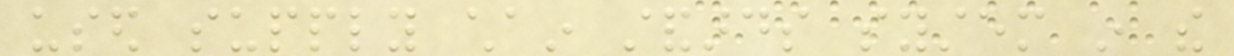used supply chain standards system in the
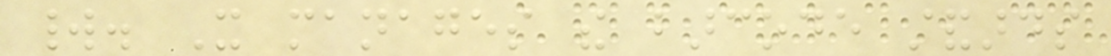world. It manages the barcode standards
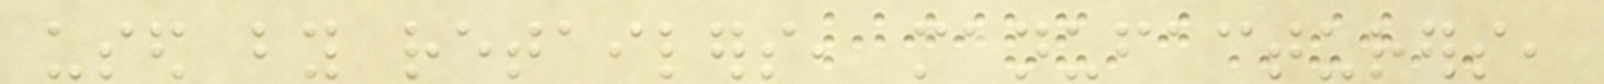used by retailers, manufacturers,
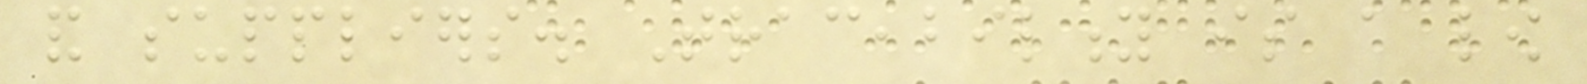and suppliers. Traceability is a low
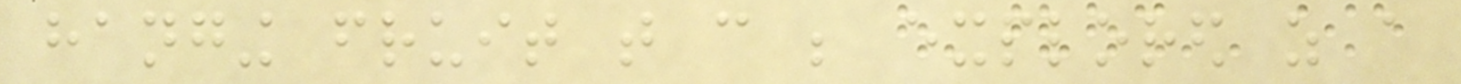hanging fruit that can be explored as a
